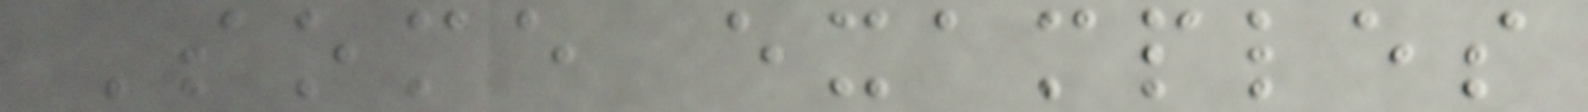Some examples
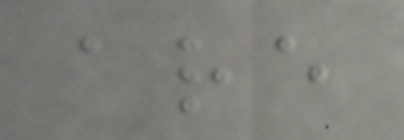are
